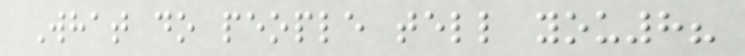What do people tell you8?
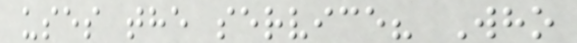uses the service? Who
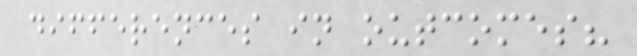differences in outcomes?
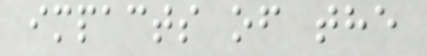impacts of the
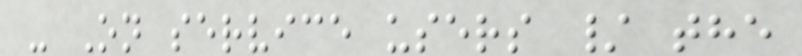- On service users / the
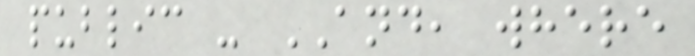public - AND, where
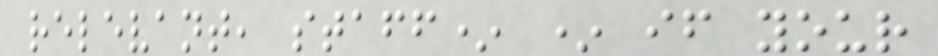relevant, staff* * if your
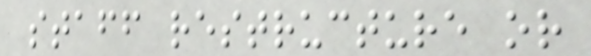staff restructure or
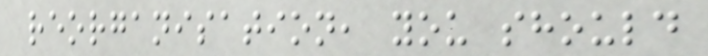reorganisation, you should
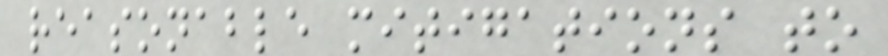reasonable mitigations to
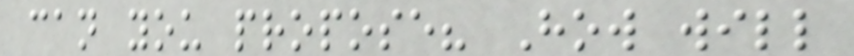can you propose? How will
